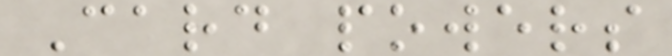Card powers
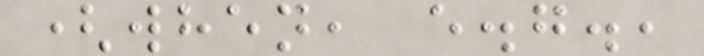(when, e.g.,
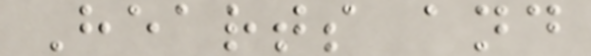Hearts and
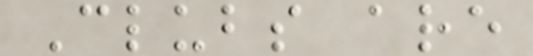Clubs are
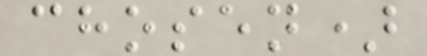chosen)
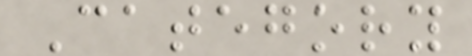Category
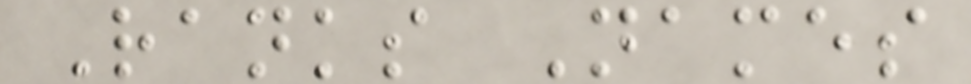Ranks Names
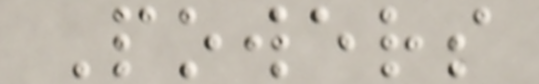Powers
